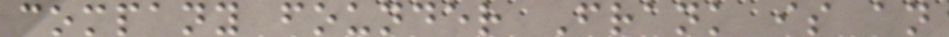company founder Frank is an
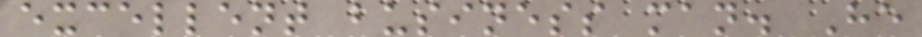excellent business man. He
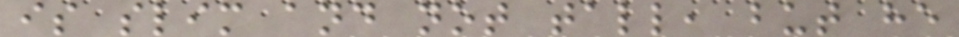is slim and not tall, but he
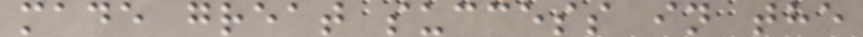made great success in the
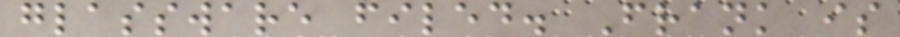glassware filed. Frank is
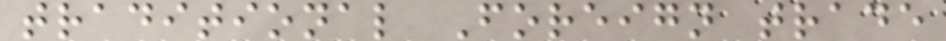traditional Foreign trade
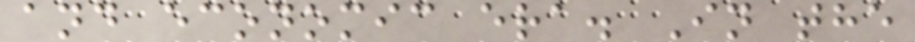and economic era. In the
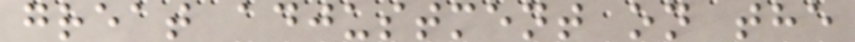great adjustment on the
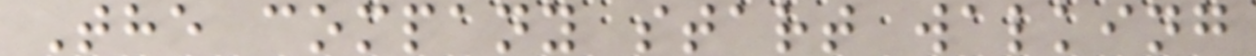The company start walking
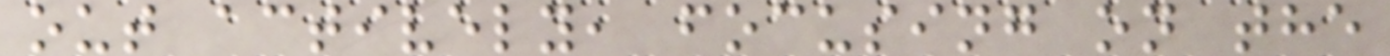out actively, focusing on the
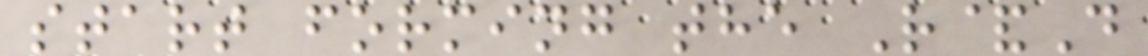start forming the R&D
